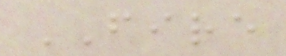FIRE
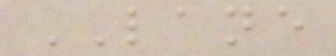LANE
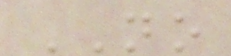NO
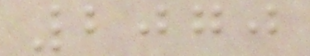2070
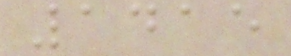1415
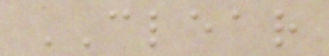CLEAR
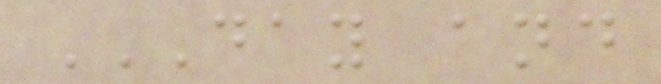DAY AND
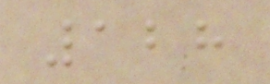128
